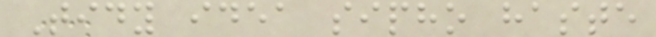Tidy idea sipho haste
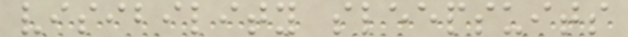visibility sleepsuits
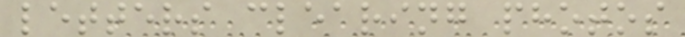letters clearing photos
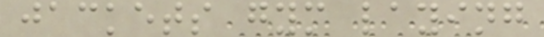jackets gym laying
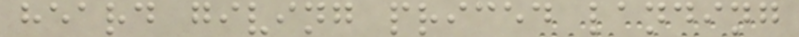heard giving priced landing
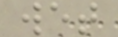wet
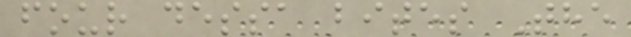four dessa bites The
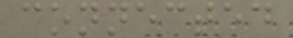connected
